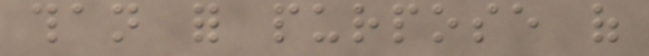than for purpose of
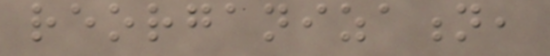reorganization,
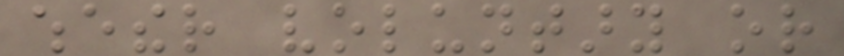whether voluntary or
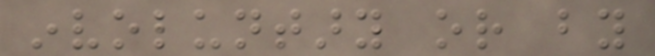involuntary or by
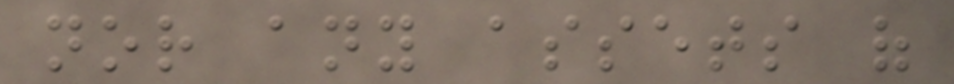nor any assets of
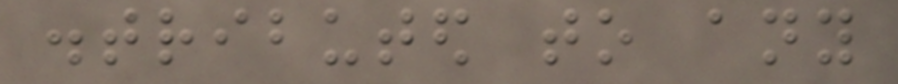distributed to any
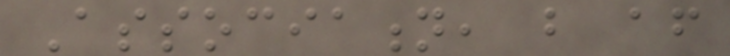Association, but after
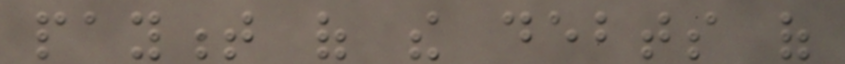payment of the debts of
